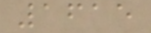1615
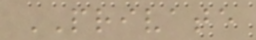PRIVATE
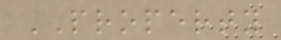PROPERTY
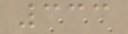333
